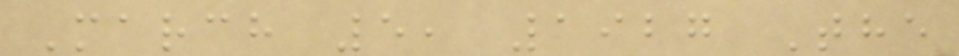March 5, 1927 The
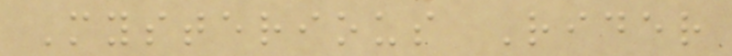Mysterious Rider
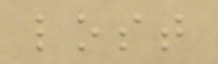lost
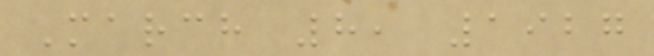March 8, 1927
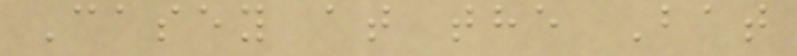Casey at the Bat
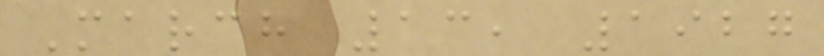March 13, 1927
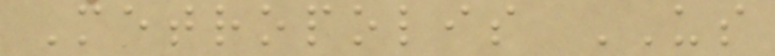Metropolis US
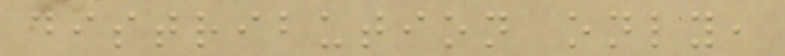distribution only,
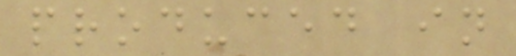produced in
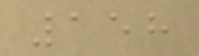158
